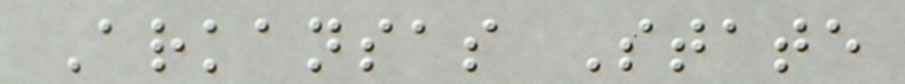Arkansas State
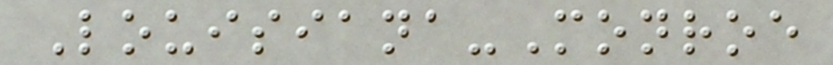Louisiana-Monroe
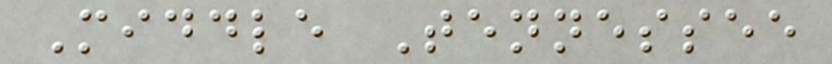Middle Tennessee
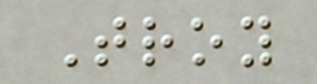Troy
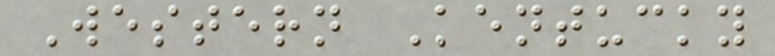Western Kentucky
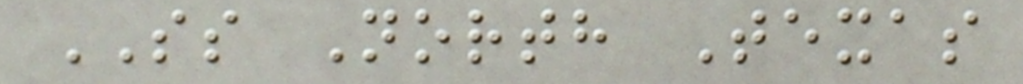SS North Texas
